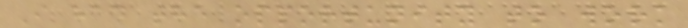I had the opportunity to work
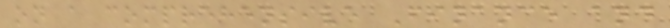on a comprehensive Finance and
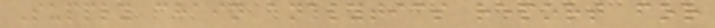Supply chain analytics report for
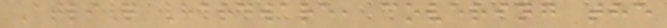AtliQ Hardware, covering the
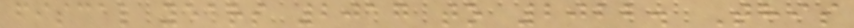fiscal years 2017 to 2022. This
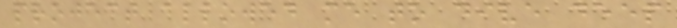project allowed me to dive deep
